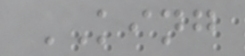KING
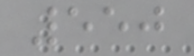550
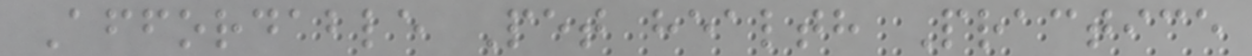Affordable Pet health Practice
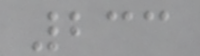233
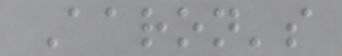Aaron's
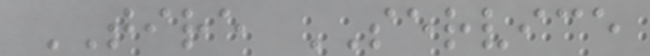TIRE SERVICE
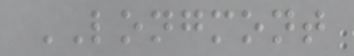LONGMONT
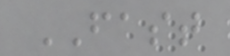FAST
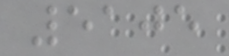5105
